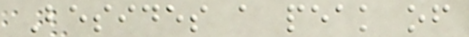Besides a peak of
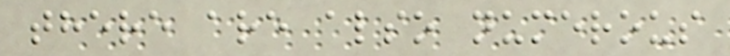there are also numerous
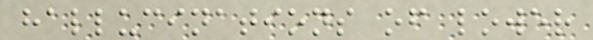hallucinations of lower
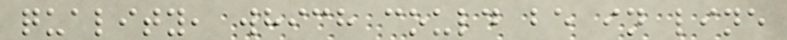quality, which could be in line
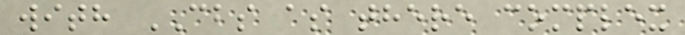with CBS as there complex
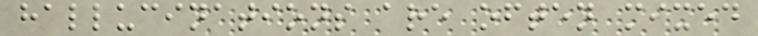hallucinations are often mixed
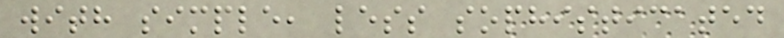with simple, less sophisticated
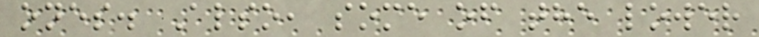ones. Also, some of the lower
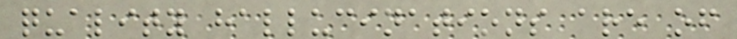quality hallucinations are of
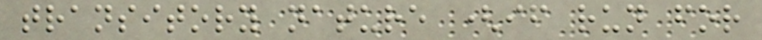transitory nature (if run for
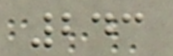243
